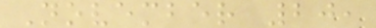November 20,
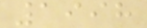1998
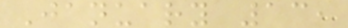January 13,
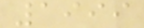1999
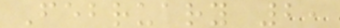February 2,
